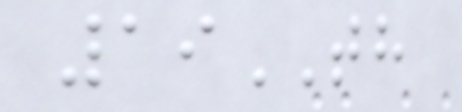19TH
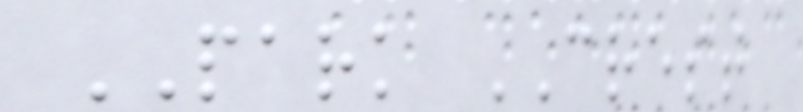PARK CREST
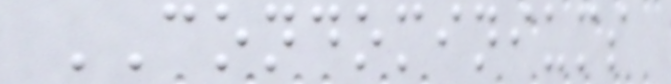CONDOMINIUMS
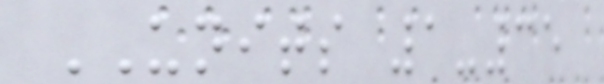UNITS 1-35
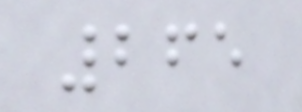265
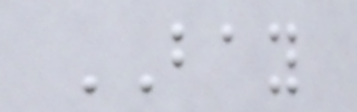BAY
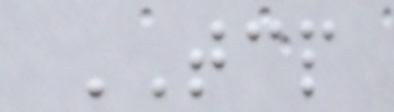TCP
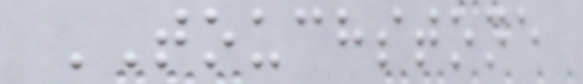TOUCHSTONE
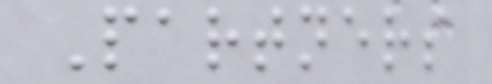Partners
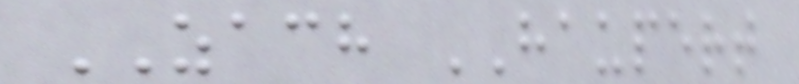ZACH HAUPERT
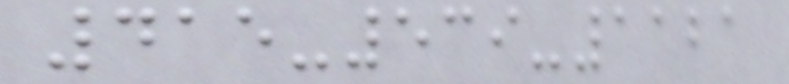415-539-1121
